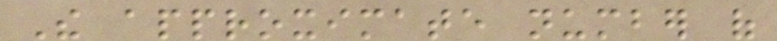The approximate number of
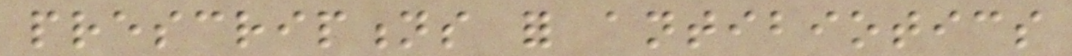prescriptions for antibiotics
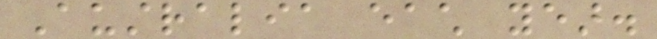Australia each year.
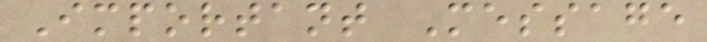Important Message
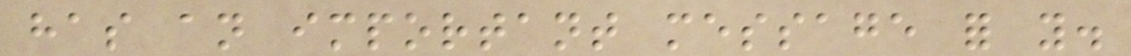has an important message for you.
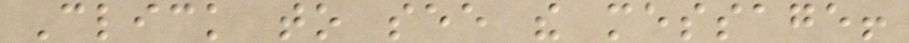Click to see the message!
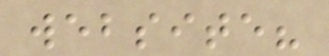website?
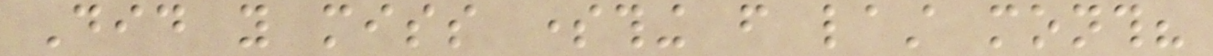Did you miss something from last month?
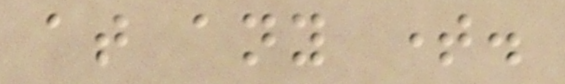at any time.
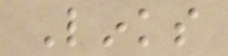Links
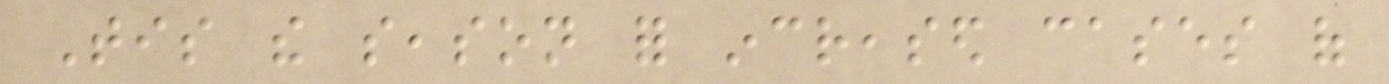Tis the season for increased cases of
